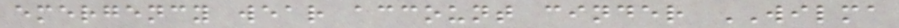emergency wear account cinder WILMA
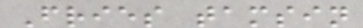Fries tamsin
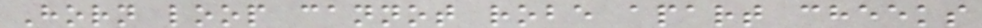Horn loop cannot robe apart cheeks
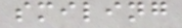smiling
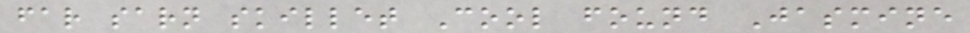far sarn skillet Cool found Jasmine
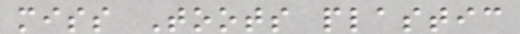miss Toots plastic
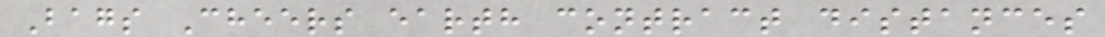Bags Cheers earth contract distances
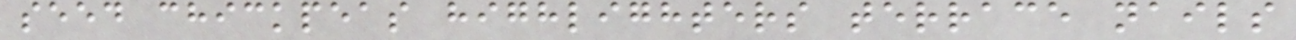seed chickpeas highlighters terrace nails
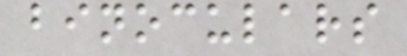binoculars
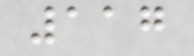117
